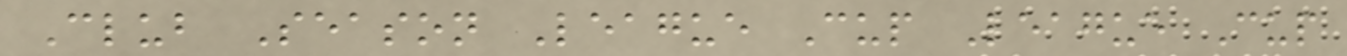Club Season League Cup League Cup
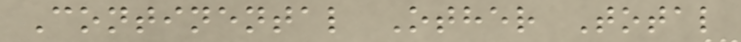Continental Other Total
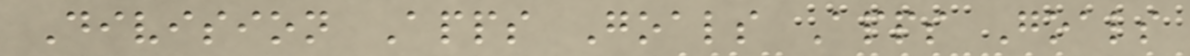Division Apps Goals Apps Goals
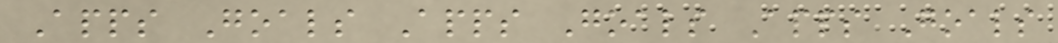Apps Goals Apps Goals Apps Goals
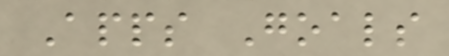Apps Goals
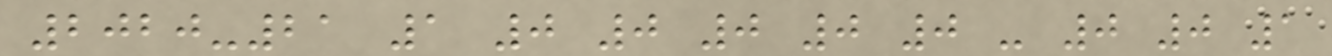2020-21 1 0 0 0 0 0 - 0 0 1
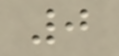0
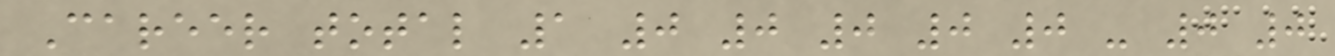Career total 1 0 0 0 0 0 - 0 0
